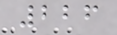226
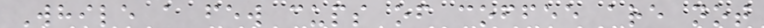While a few cups of coffee are not
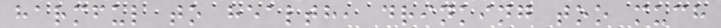harmful to health, drinking too much
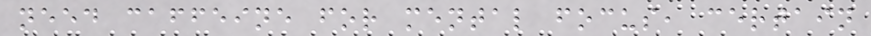need caffeine for mental focus, certain
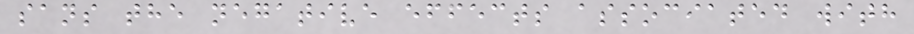sans the negative effects associated with
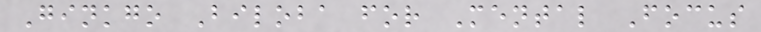Ginkgo Biloba for Mental Focus
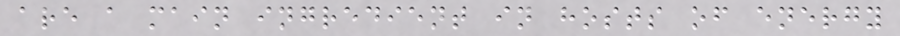are a main ingredient in hosts of energy
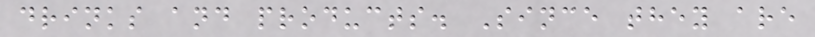drinks and products. Since they are
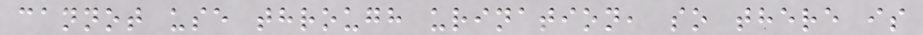cannot use through urination, so there is
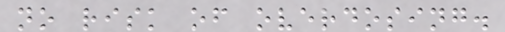no risk of overdosing.
